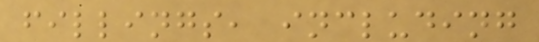fillings, including
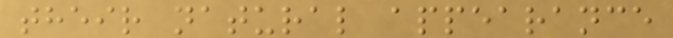their natural appearance
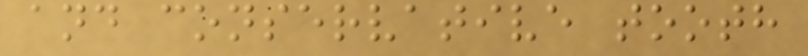and conservative tooth
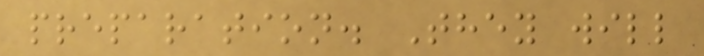preparation. They will
